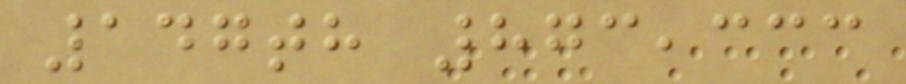147th 873,333
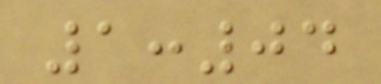1:04
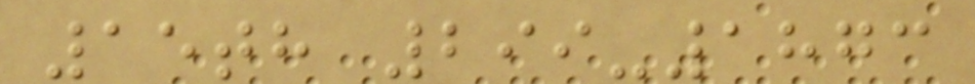15th 299-1873
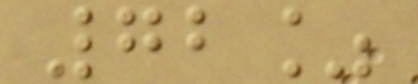72%
